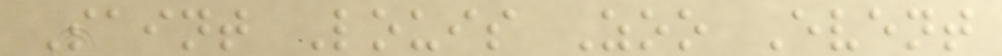Saint Louis Zoo Event
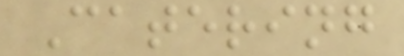Catering
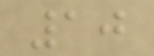10
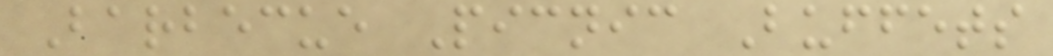Barbecue Picnic Buffets
